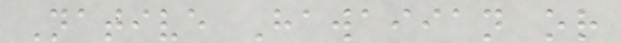Native Hawaiian or
